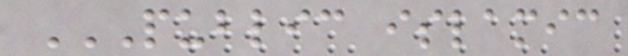PUBLIC ISLAMIC
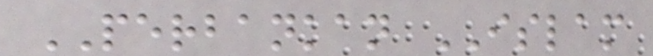PERBANKAN ISLAM
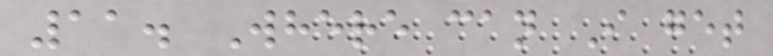11. Where can I get
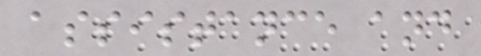assistance and
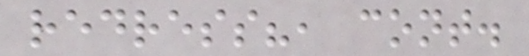redress?, cont.
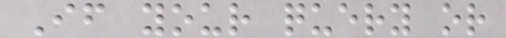If your query or
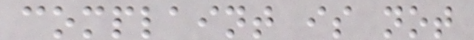complaint is not
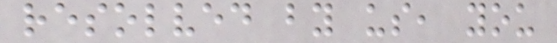resolved by us, you
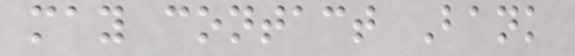may contact Bank
